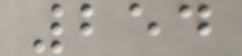254
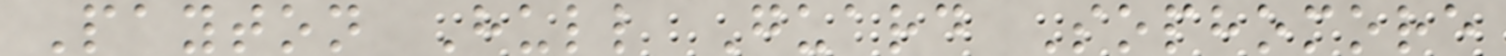Payton Hull Guard Sophomore
